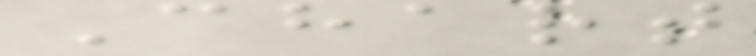Chart
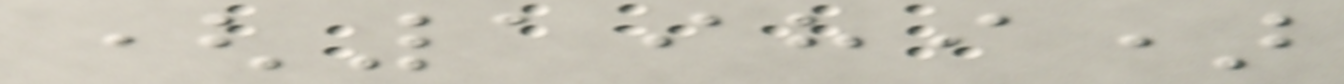(1989)
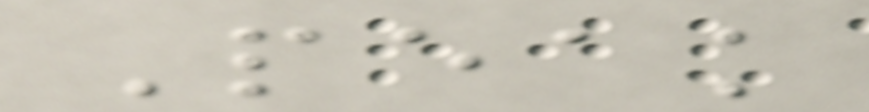Peak
